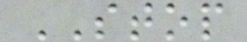STOP
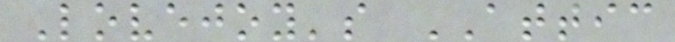Lovejoy's ATTIC
